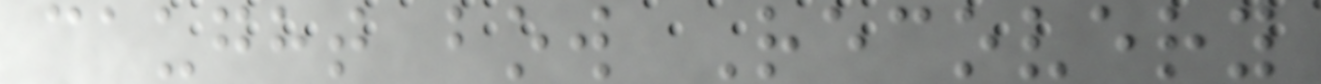caught bow Recovery
